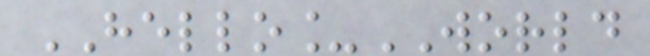HELLO_WORLD
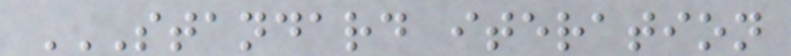STANDARD ITERATION
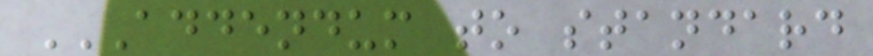ADDENDUM TO STANDARD
